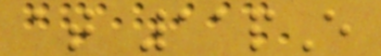at 11pE
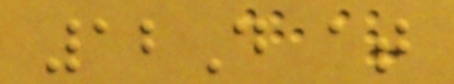12D at
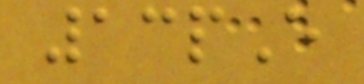13pE
